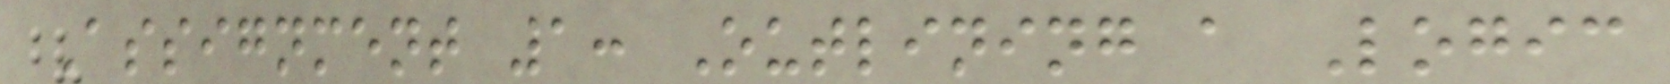Assignment 1: Outlining a Logic
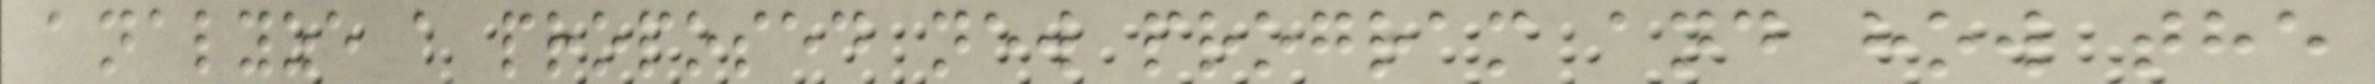analyze a proposed new program and how the
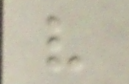v
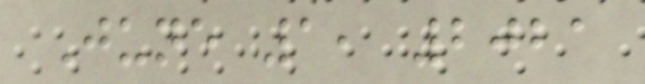June 1, 2021
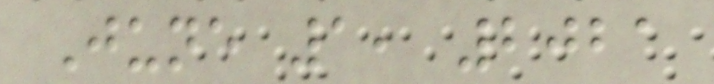June 1, 2021
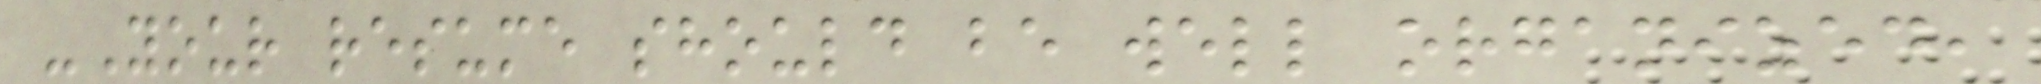-Your resume should be well organized,
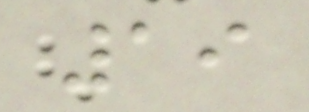19
